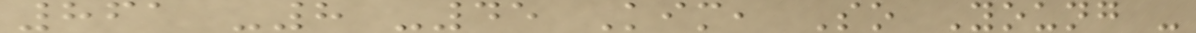861 -8 -45 Kim, So Young -
